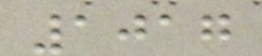1017
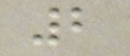2
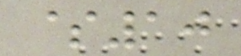$10
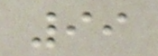99
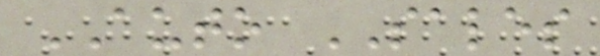AUTO SALES
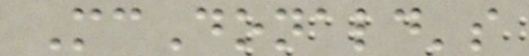McDonald's
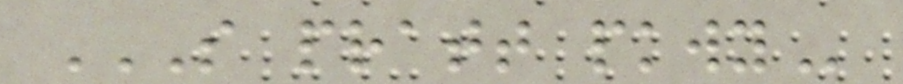S PRATT PKWY
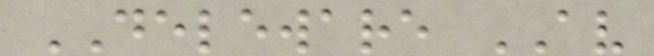DELEWARE AV
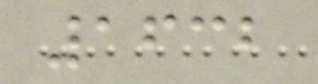1632
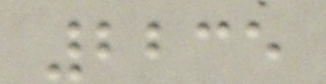2235
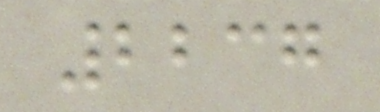2237
